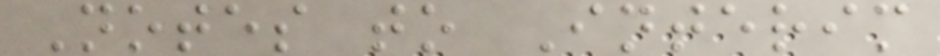Notes to Interim
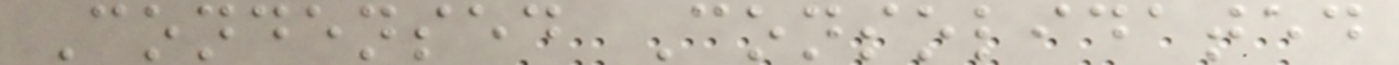Condensed Consolidated
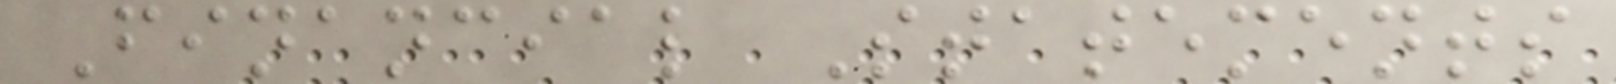Financial Statements
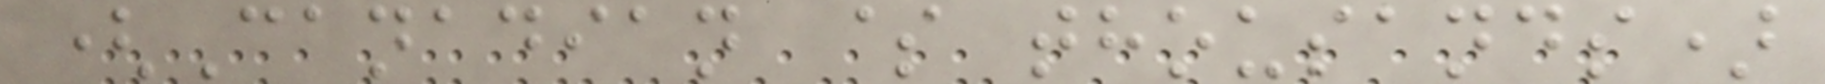(Canadian $ thousands)
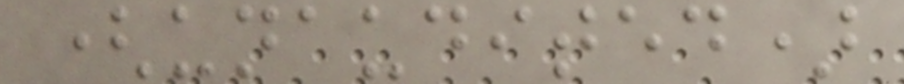(unaudited)
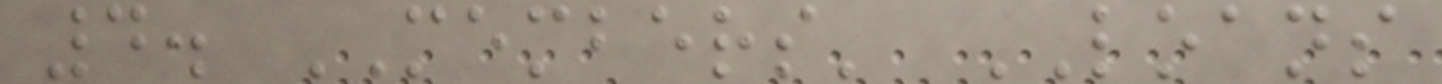4. MEMBERS' LOANS
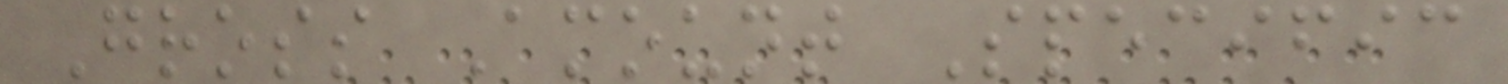Gross Amount Specific
